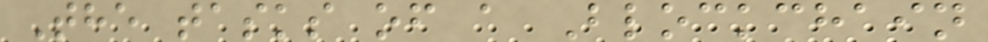The tasks of a Blockchain
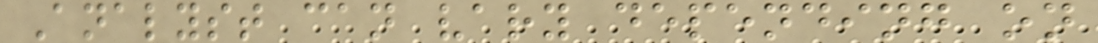Analyst can vary depending on
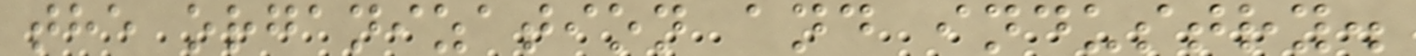the organization and industry.
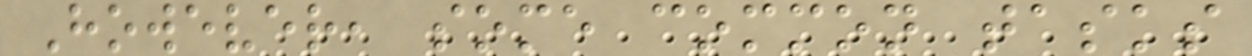However, some common tasks
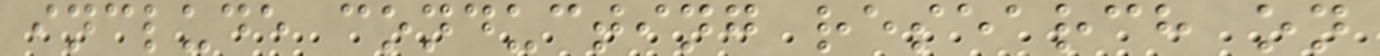include conducting research on
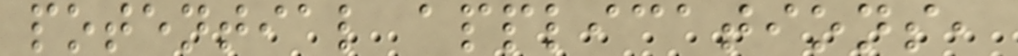potential applications,
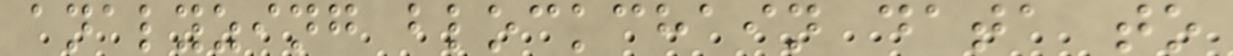analyzing blockchain data to
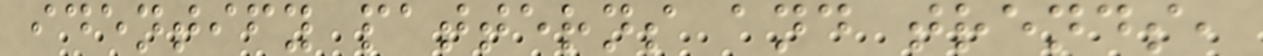identify patterns and trends,
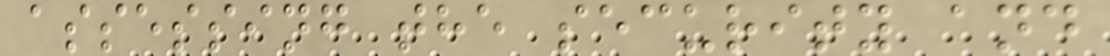assessing the security and
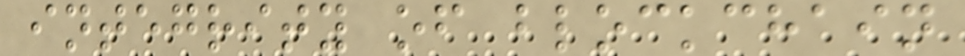integrity of blockchain
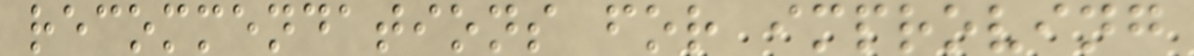recommendations for improving
